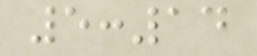5:14
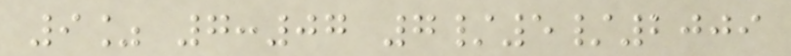9% 7:07 7/5/2009
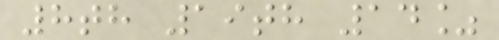8th 19th 14%
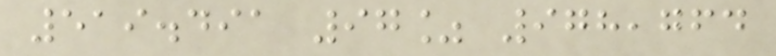519.491 97% 978,764
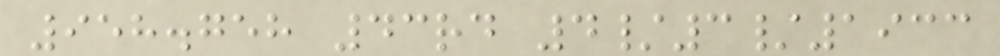958.758 43rd 4/3/1933
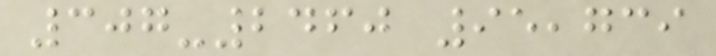307-2460 95,739
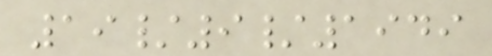19/9/1949
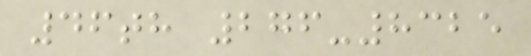46th 276-8325
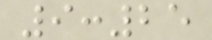9:25
